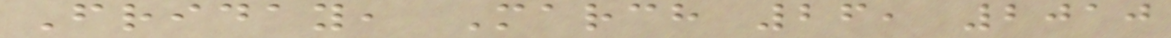Friday, March 26, 2010
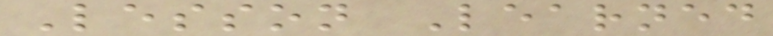Lesson Learned
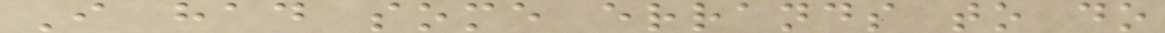I had some errands to do
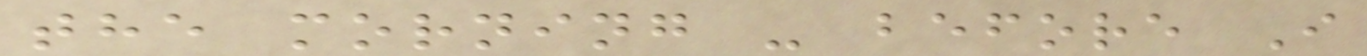the morning - before I
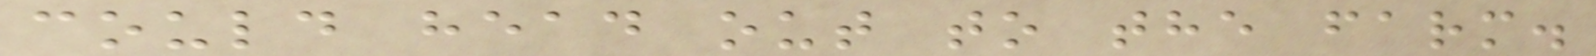could head out to the farm.
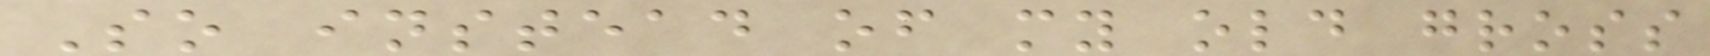So instead of my old gross
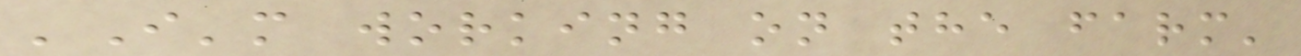'I'm working on the farm'
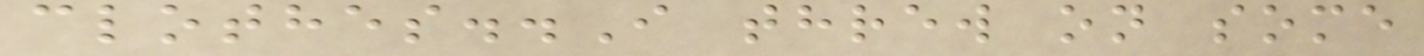clothes..I threw on some
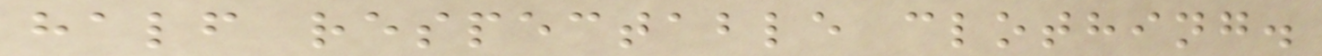half respectable clothing.
